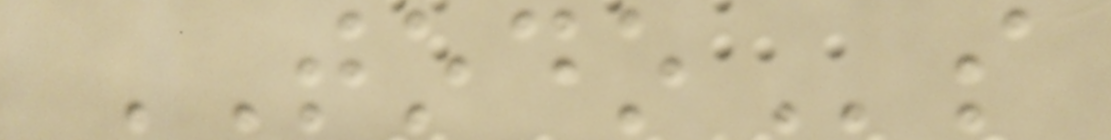TODOs
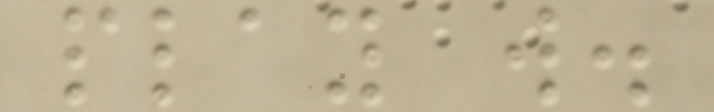play w.
